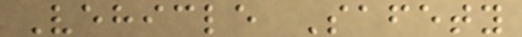Vehicle Safety
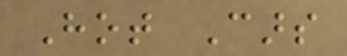Hot Cars
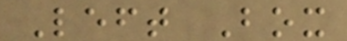Left Box
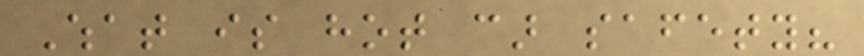What is hot car safety?
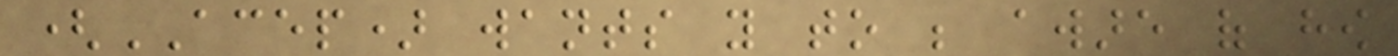(ACEP) wants you to be aware of how
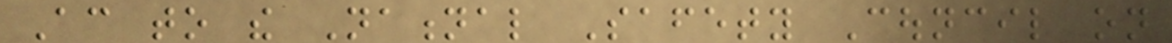According to the National Safety Council on
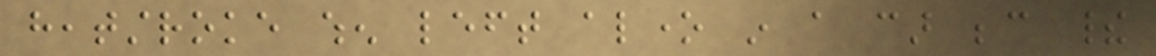heatstroke when left alone in a car because their
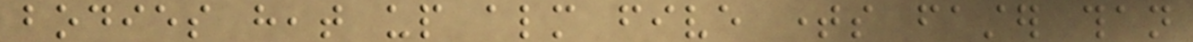bodies heat up almost five times faster than
